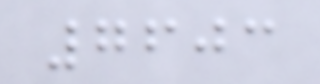7603
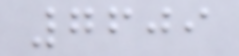7609
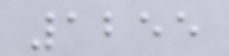1255
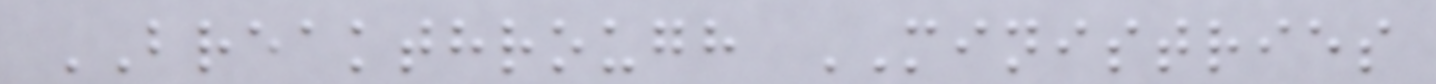BREAKTHROUGH MINISTRIES
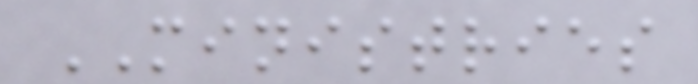MINISTRIES
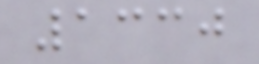1330
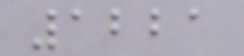1221
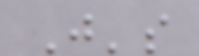J's
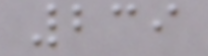239
